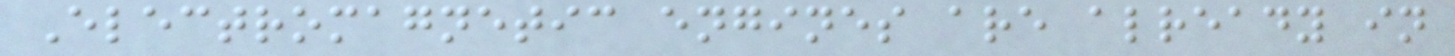Electromagnetic engines are already in
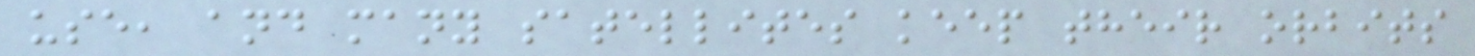use, and many satellites keep their orbits
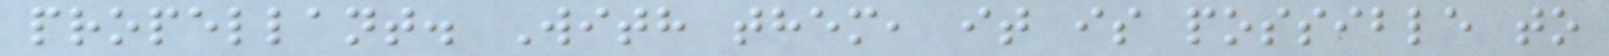propellant. With them, it is possible to
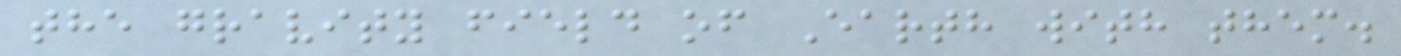the gravity field of Earth with them.
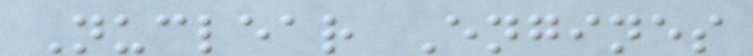Nuclear Engines
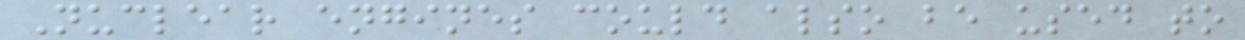Nuclear engines could also be used to
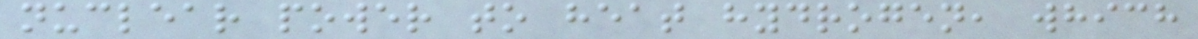nuclear power to heat hydrogen, which
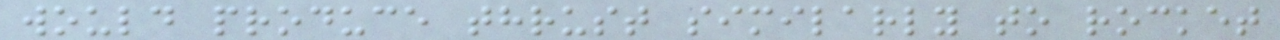would produce thrust similarly to rocket
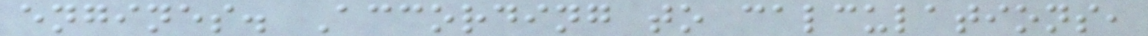engines. According to calculations,
